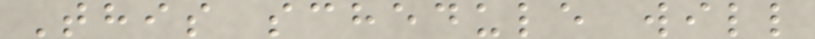This schedule will
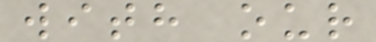with our
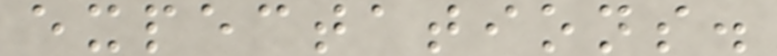expectations.
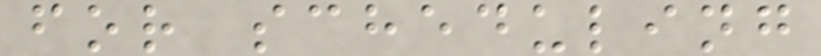for scheduling
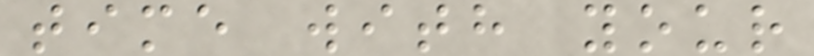time with your
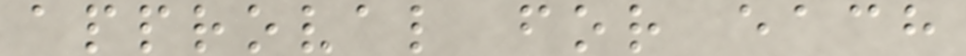approval for each
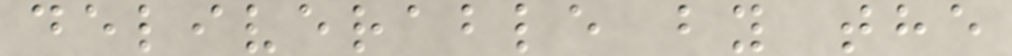deliverable by the
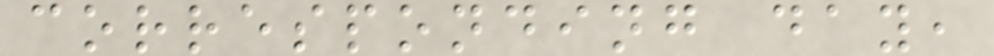corresponding day,
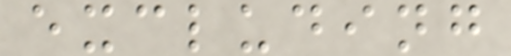excluding
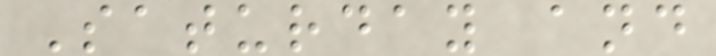Saturday and
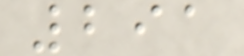291
